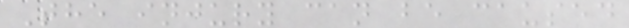The injury can be caused
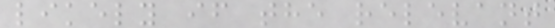likely if the relevant
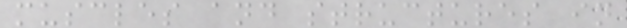muscles and structures in
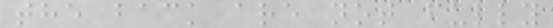the back are not fully
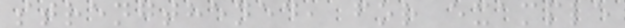strengthened, for example
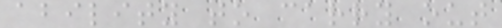ability to carry out
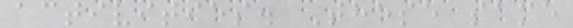activities. These same
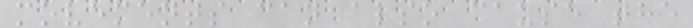movements can also cause the
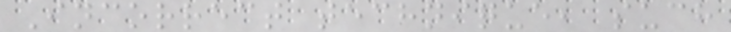Incorrect technique, such
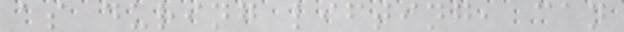as during lifting, can
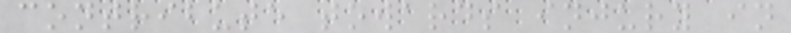contribute towards injury in
